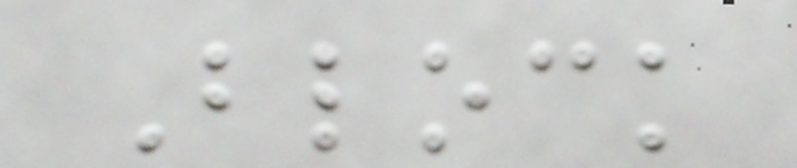Block
